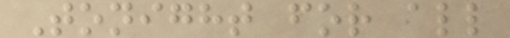Tonight for all
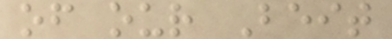of our Beit
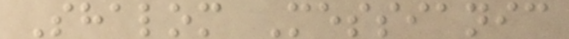Shalom Messianic
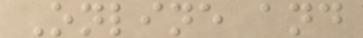Online and
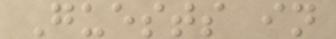Guests in
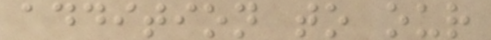addition to our
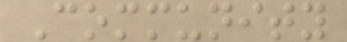Community
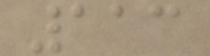113
